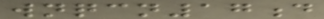wnqcn17d
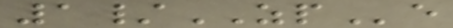1/ZPe
